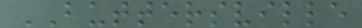BUTTERSVILLE
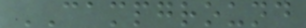CAMPGROUND
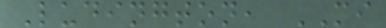Ludington, MI
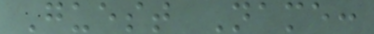Guest Name:
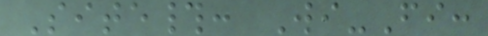Site#: Wi-Fi:
